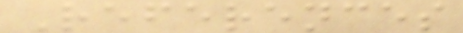References
